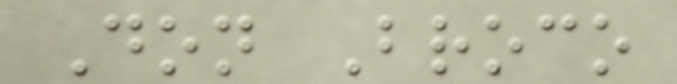Don Broco
